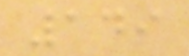149
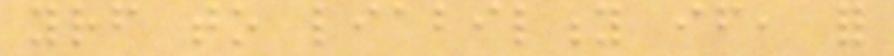yourself to liability if, for
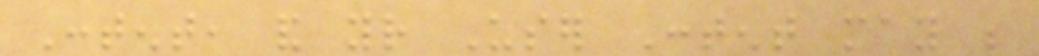Content, and your User Content may be
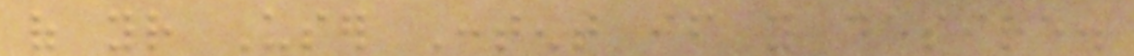of your User Content if you desire.
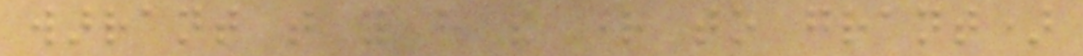warrant that you have the right to grant)
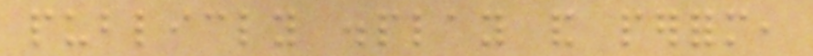publicly display and perform,
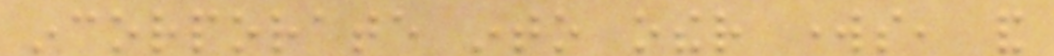incorporate into other works, and
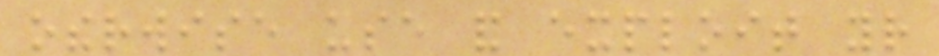otherwise use and exploit your
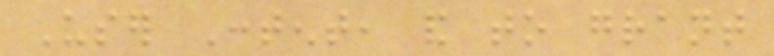User Content, and to grant
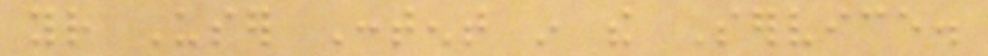your User Content in the Service.
